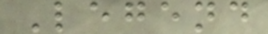Legend
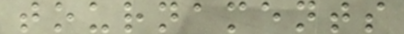tournaments
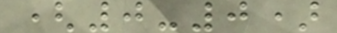(0-0)
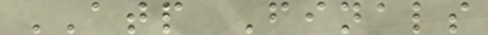ATP Finals
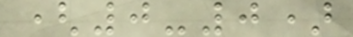(0-0)
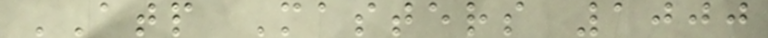ATP Masters 1000
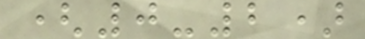(0-2)
